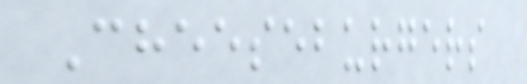Cheeseburgers
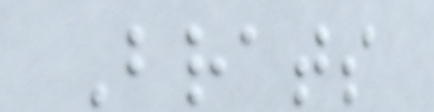Brats
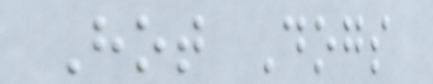Hot Dogs
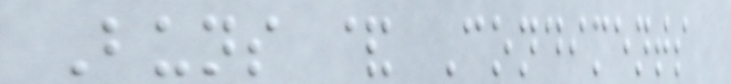Buns & Condiments
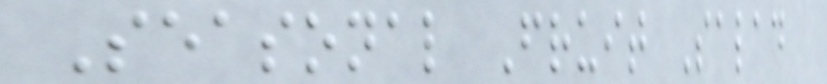Seasonal Fruit Salad
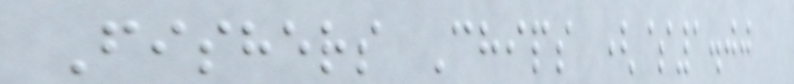Fishers Chips ($1.00
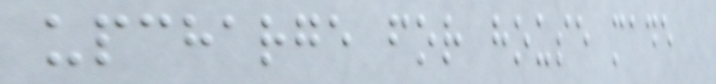upcharge for house made
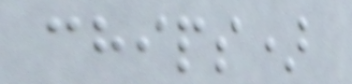chips)
